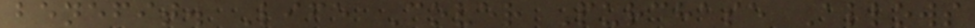benefit. Life Cover Purchase Allows
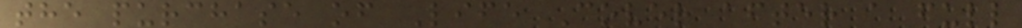the purchase of Life Cover after a full
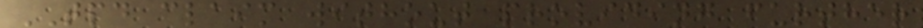TPD claim without providing further
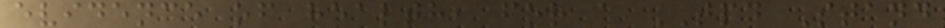evidence of health, for a TPD Stand
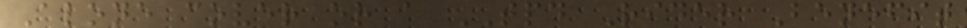Alone cover or a TPD Rider Benefit
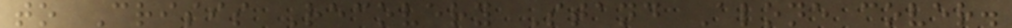to Crisis Recovery Stand Alone cover.
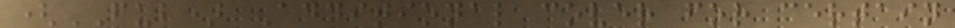(FUB) Additional cover for certain
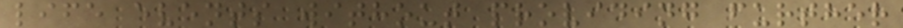life events without providing further
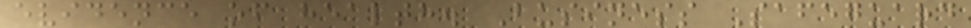evidence of health. Business Safeguard
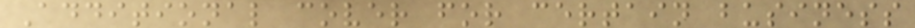Additional cover for certain business
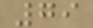79
